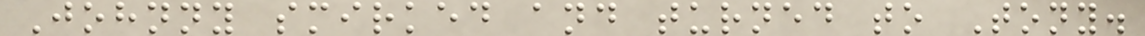Johnny smirked and turned to Tony.
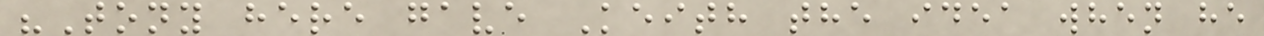"Tony here gave Keith the idea when he
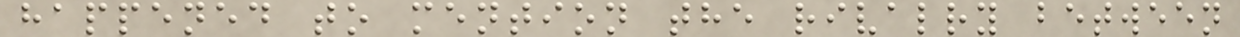happened to mention the rivalry between
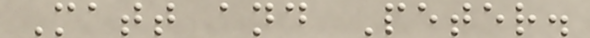Matt and Peter.
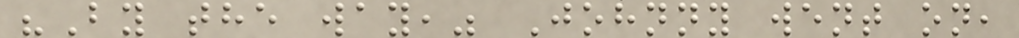"By the way," Johnny went on,
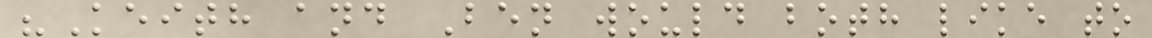"Keith and Ben would both like to
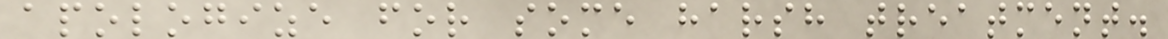apologize for some harsh treatment.
